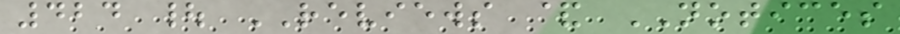424 | REVIEWS & NOTICES
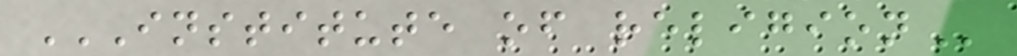INSTITUTE OF RELIGION
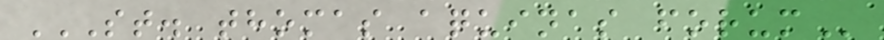ST. THOMAS AQUINAS FORUM
